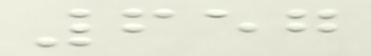657
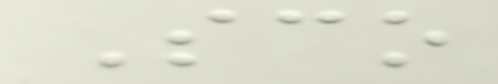Sco
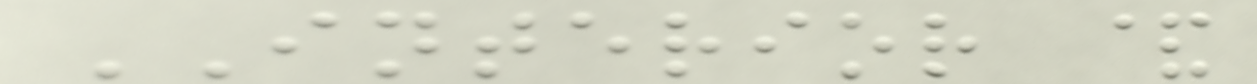INTERIOR &
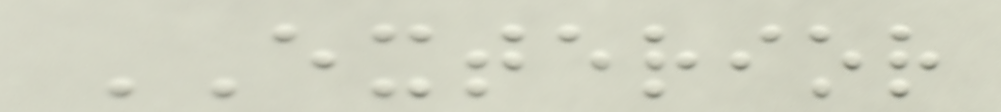EXTERIOR
